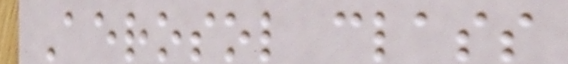Aerosol class
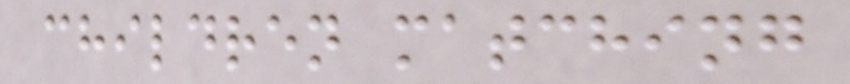children matching
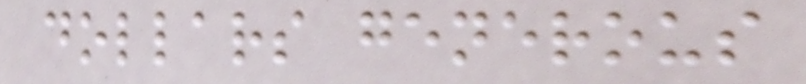dollars generous
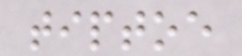tiptoe
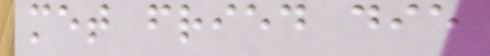met fried die
